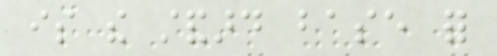is the standard base for
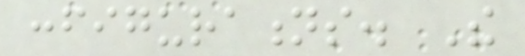configurations. The
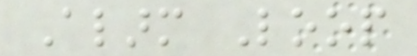Alarm Loop
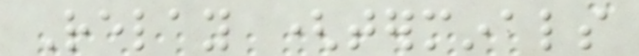Relay (terminals
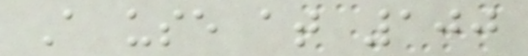A use at 100
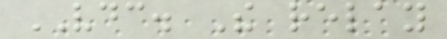VDC. The relay
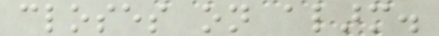closes on alarm.
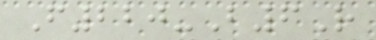F220-B6R
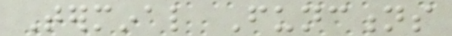Terminal Functions
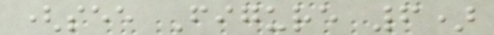(see Figure 6)
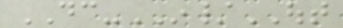DC-IN/OUT
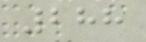288
